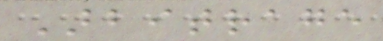Arbitrage
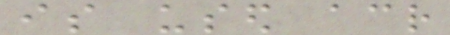is used across
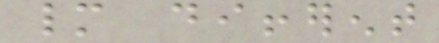many different
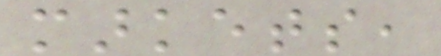markets,
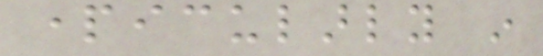particularly in
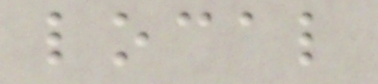local
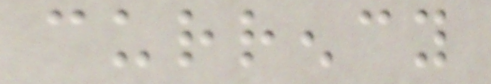currency
